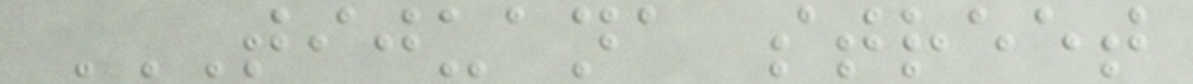TIJUANA STREET
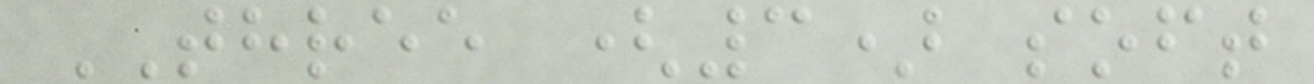THREE (3) soft
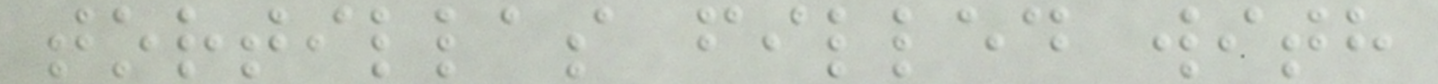tortillas filled with
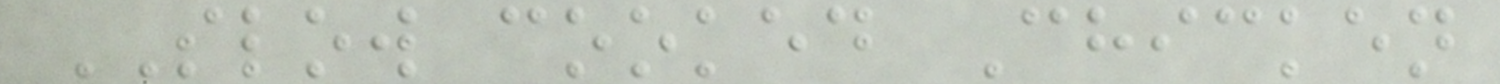SLOW cooked Chicken
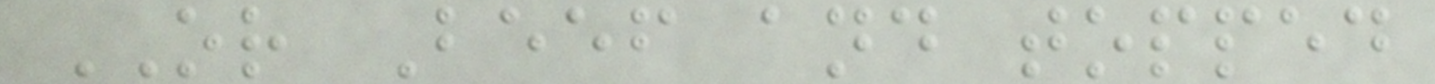OR Beef and topped
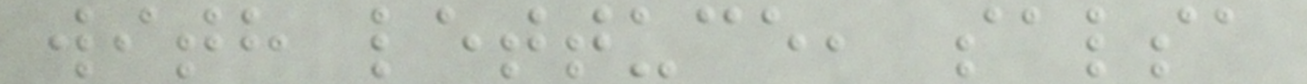with lettuce, salsa
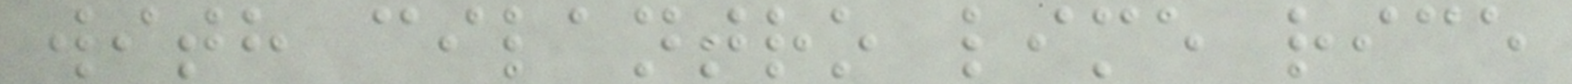with cilantro lime rice
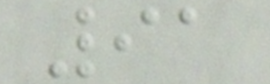91
